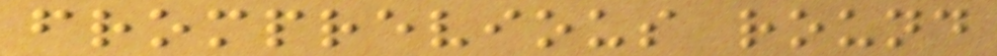fromprevious round
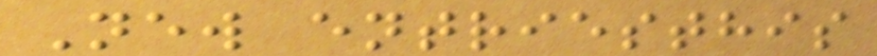New entriesthis
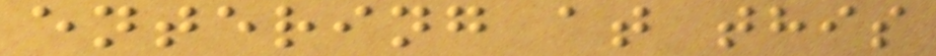entering at this
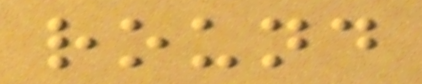round
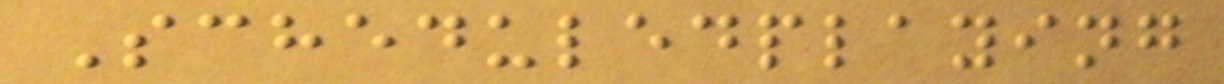Scheduledplaying
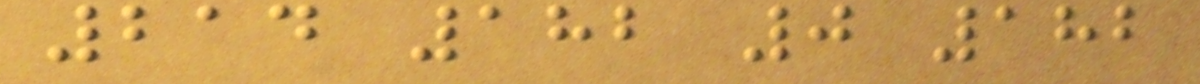214 182 0 182
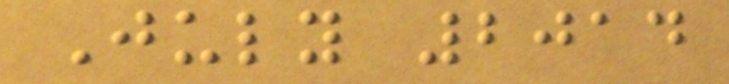July 2014
